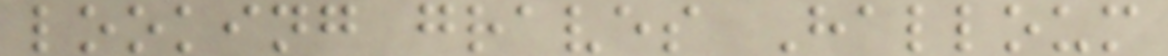looking graves Halloum
